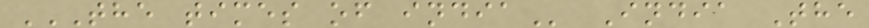THE TIMES OF INDIA India The
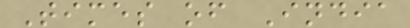Times of India
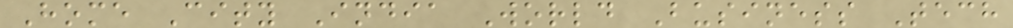Home City India World Business Tech
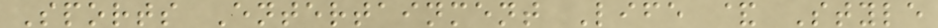Sports Entertainment Life & Style
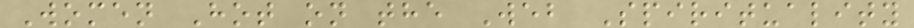Women Hot on the Web Spirituality
